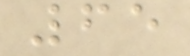65
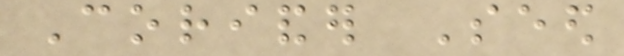Coriander Seed
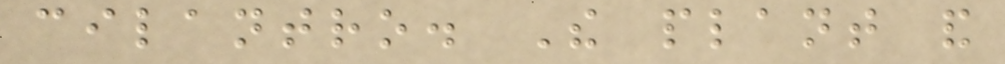cilantro. The plant and
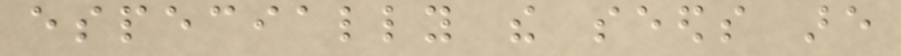especially the seeds are
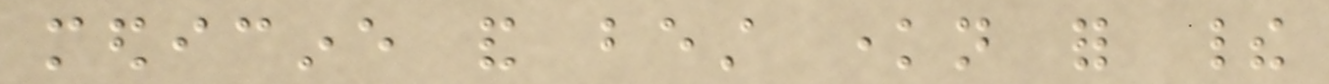medicine and best known for their
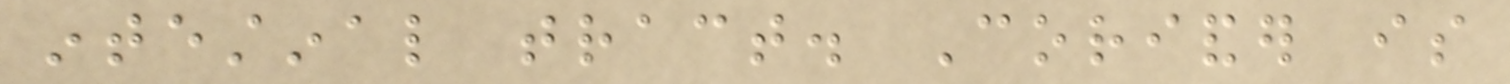intestinal tract. Coriander is
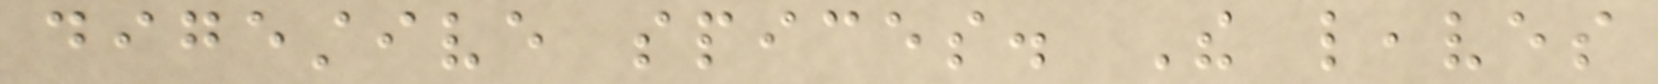digestive spices. The leaves
